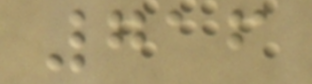716
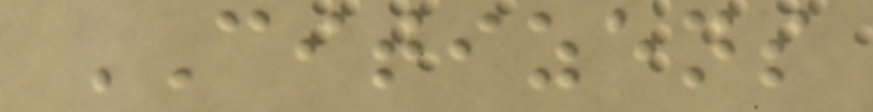CITIZENS
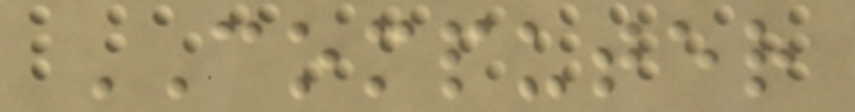COMPUTER
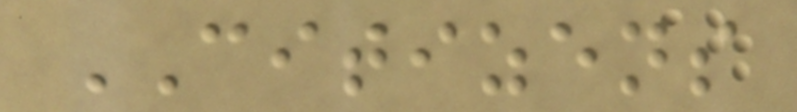CITIZENS
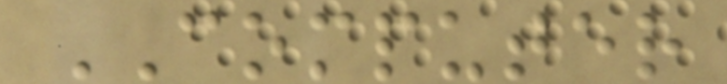COMPUTER
